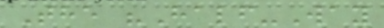The "Half-Way
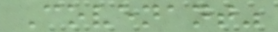Covenant"
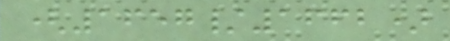(1657/1662)
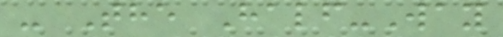- The Half-Way
